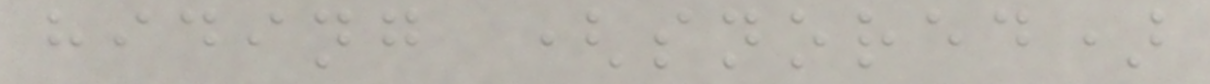hiding (snored)
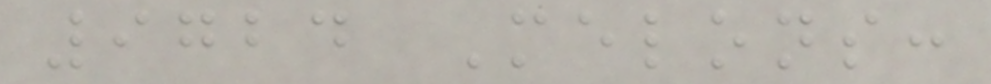9724 Melons:
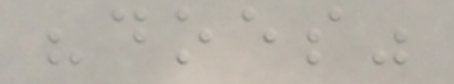"does"
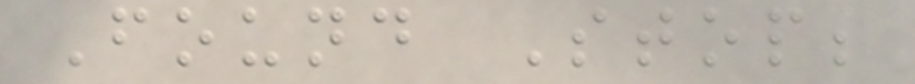Found Stop;
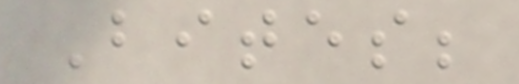Bites;
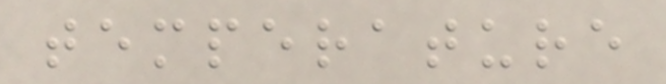temperature
